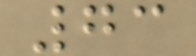73
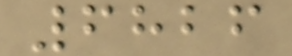6826
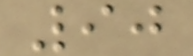90
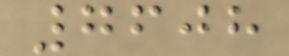7608
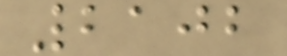2102
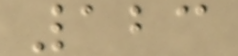123
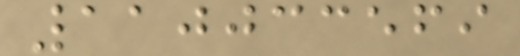110033569
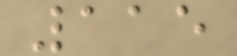115
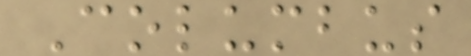Columbus
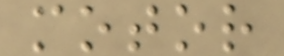motor
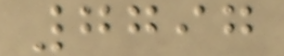7797
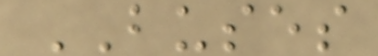BUSES
